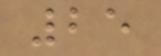25
